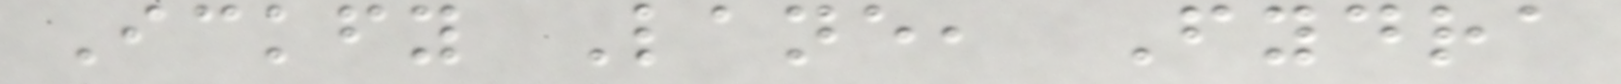Ickfy Lane, Fydra
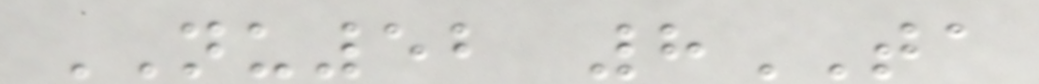NU52 8TA
